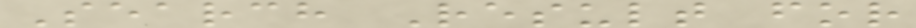Search Result for
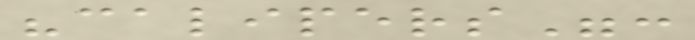"calipers":
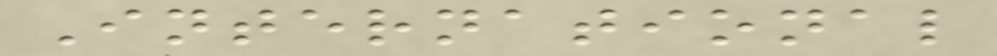International
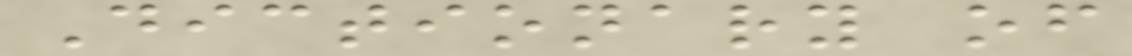Dictionary of
